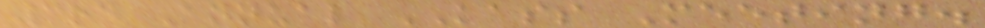3rd Annual KASS Meeting.
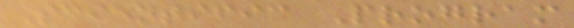Scientific Program
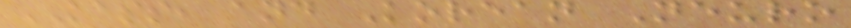KASS, and Korean Neuro
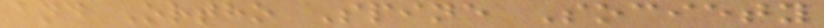and Ortho Spine Society
